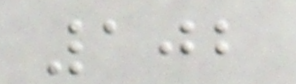102
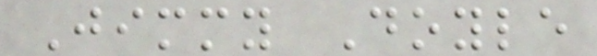Jimmy Doyle
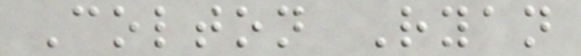Colton Ryan
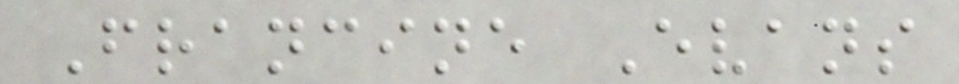Francine Evans
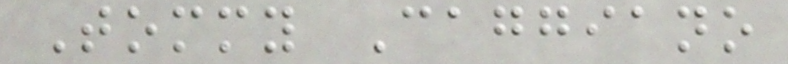Tommy Caggiano
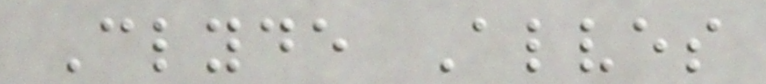Clyde Alves
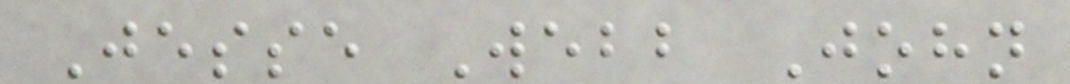Jesse Webb John
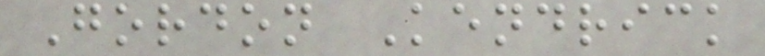Gordon Kendrick
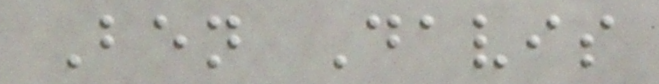Ben Davis
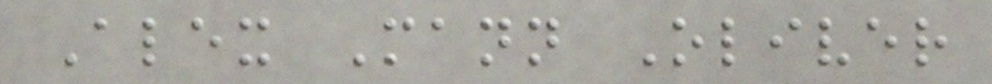Alex Mann Oliver
